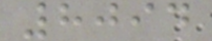8094
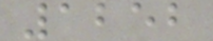1252
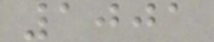1001
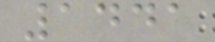1441
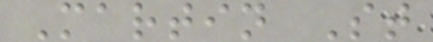Martin St
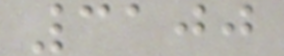3100
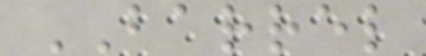BARREL
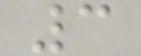3
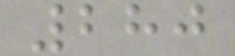280
